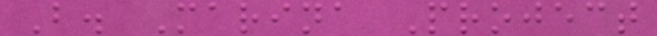B. Marina Project
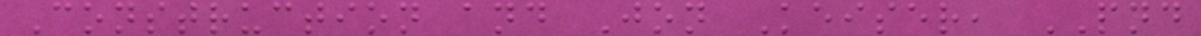Construction and Jon Keiser, PND
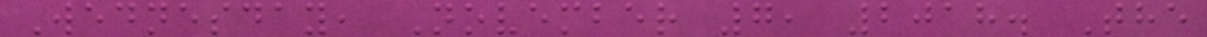Wednesday, November 7, 2018. The
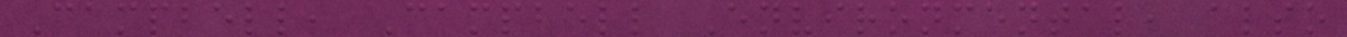Campbell, Campbell Environmental, also
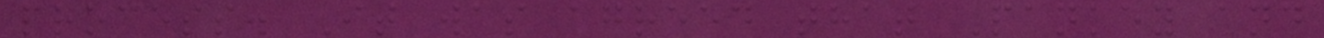process. It was agreed that Pankey and
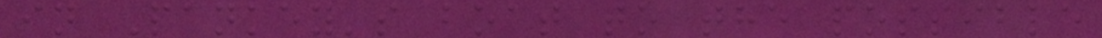in Pankey's boat to the possible
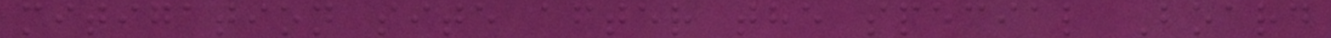mitigation site after the special Board
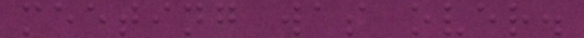meeting was over.
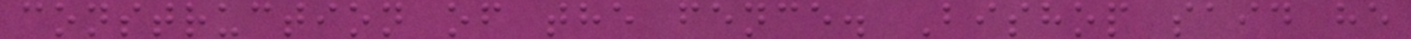construction of the fence. Bishop said he
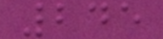245
